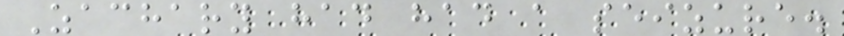Zachary had had a seizure.
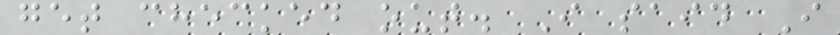get checked out. I said I
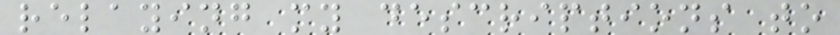relaying my descriptions to
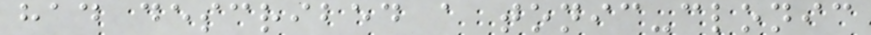had described a tonic-clonic
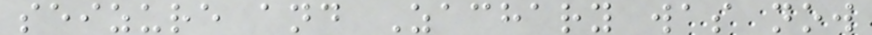seizure and Zachary was now
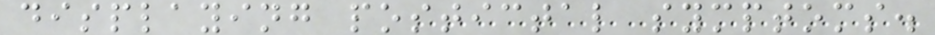displaying postictal symptoms.
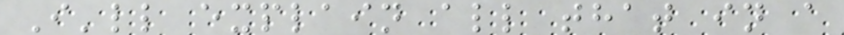I'll explain all that in a
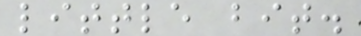little bit.
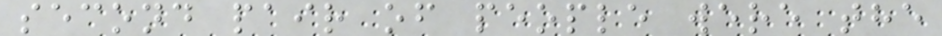second pair of people were the
